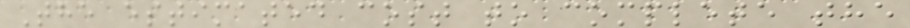The estimated cost to complete the
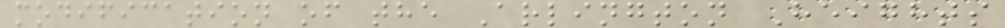modification of the Arlington Heights
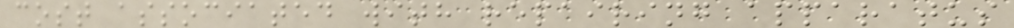cost associated with repairing apparatus
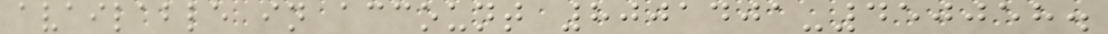available in account 8001401-450058.
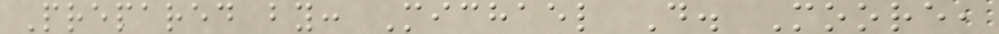Prepared by: Michael D. Moore,
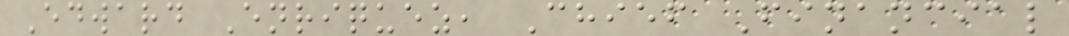Edward Enriquez, Chief Financial
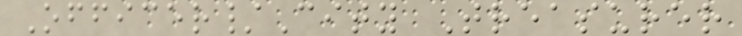Officer/City Treasurer
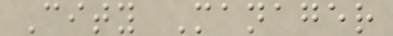City Manager
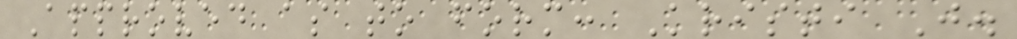Approved as to form: Kristi J.
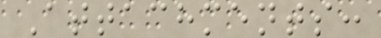Attachments:
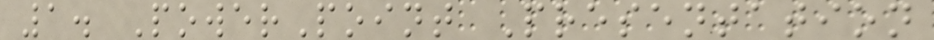1. PowerPoint Presentation
